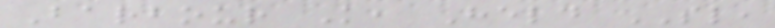Barbour K, Held SL,
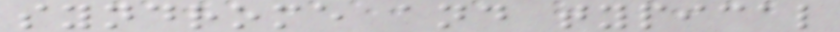syndrome and typical
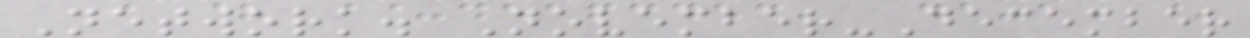Network. November-December
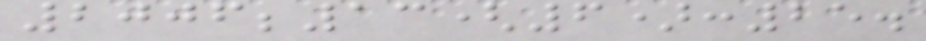2006;13(6):25.
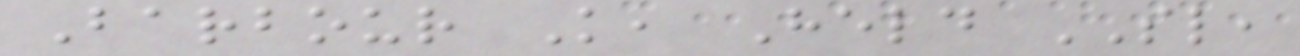Barbour K, Held SL,
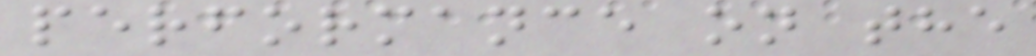performance on the
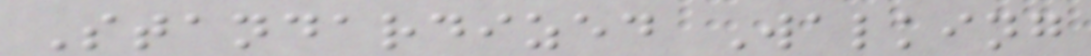Standardized Walking
